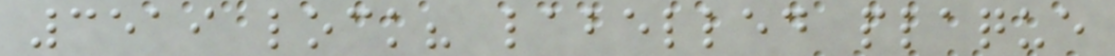3519 lock? labelled plaque
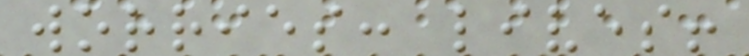worries: lives!
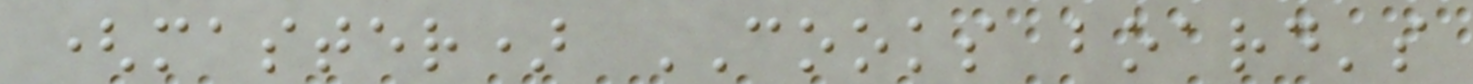(master) COOKS board's
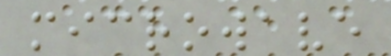microwave
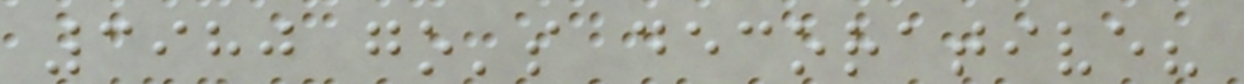3980 go's decorative?
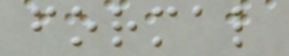formal
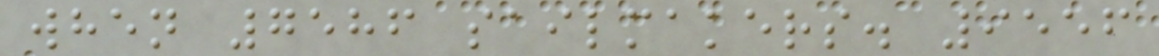when 7586 sailmakers. 9556
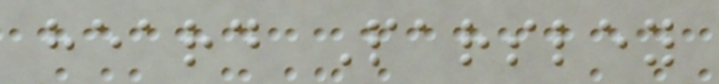heard Parsley
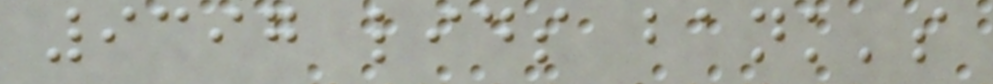9397 lids bank's
